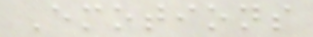Emotions
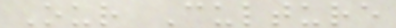Our Culture
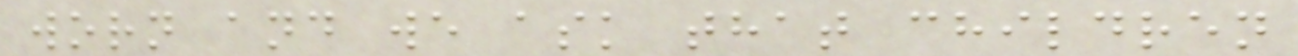worn and we ask that children
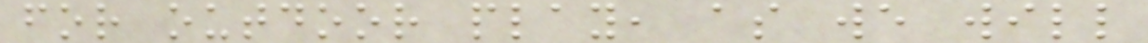for outdoor play, as we will
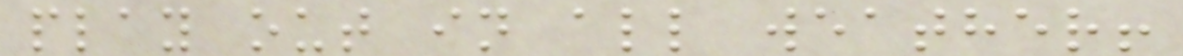play out in all weather!
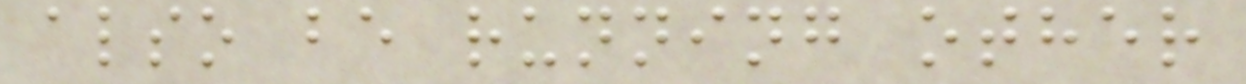also be running other
